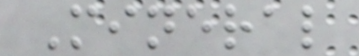Mineral
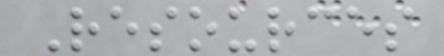Resources
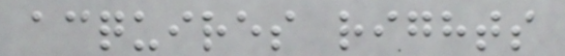acquires rights
